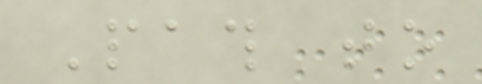Path to
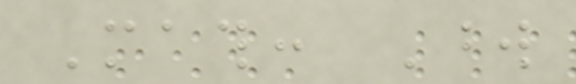Math: Word
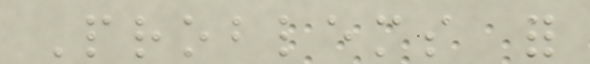Problems for
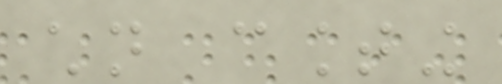children counting
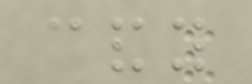candy
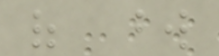of word
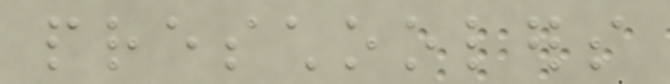preschoolers
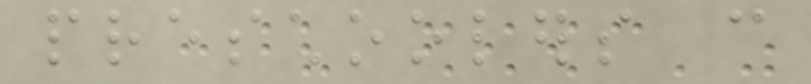preschoolers can
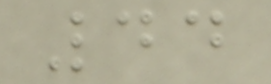44
